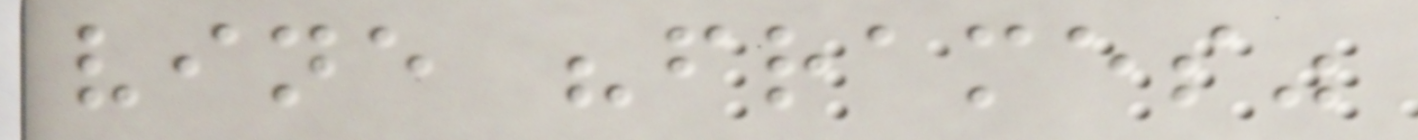vine "frames"
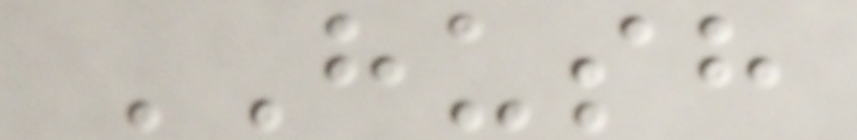HUSH
